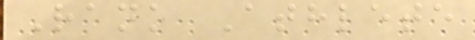Rank Athlete
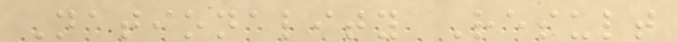Nationality Result
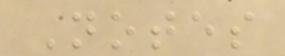Notes
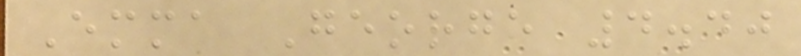Emma George 4.40
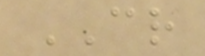CR
